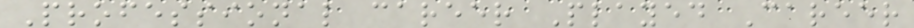Professional career Played Career
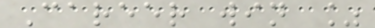Career win %
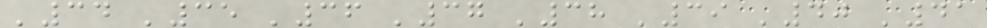'34 '35 '36 '37 '38 '39 '40 '41
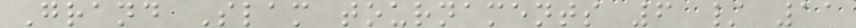Grand Slam tournaments 6 / 11
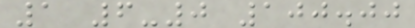1 6-0 100.00
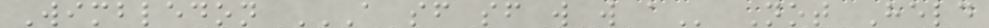Wimbledon A SF SF W W A Not Held
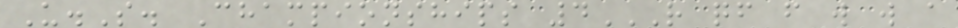U.S. Championships 4R QF F W W A
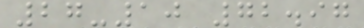27-10 72.97
